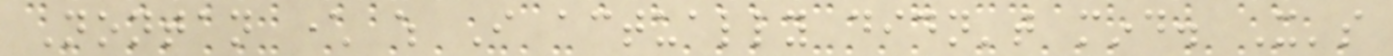Nontan character which I actually didn't mind. It's
